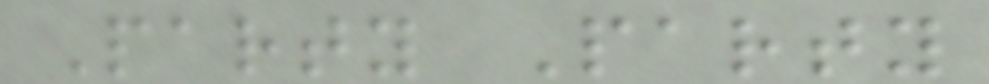Party Party
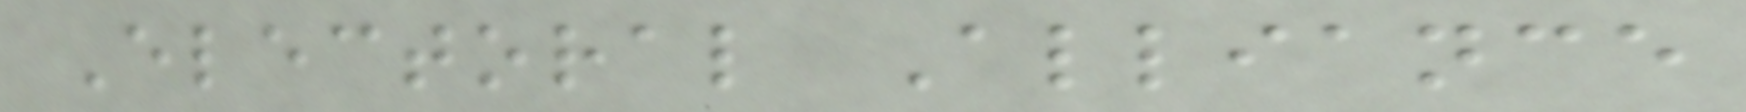Electoral Alliance
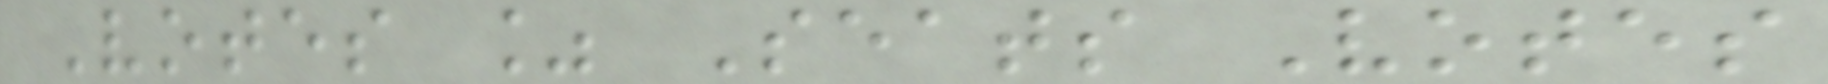Votes % Seats Votes
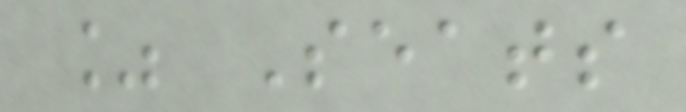% Seats
